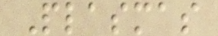Plasmas
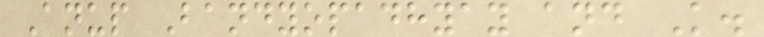Anup Bandyopadhyay and K.
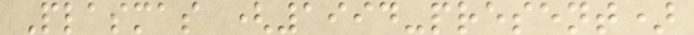Plasmas (1994-present)
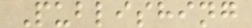Publishing
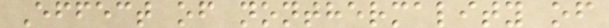Effect of nonthermality of
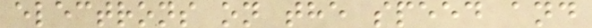electrons on the speed and
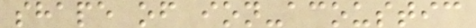shape of ion-acoustic
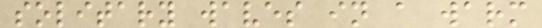solitary waves in a warm
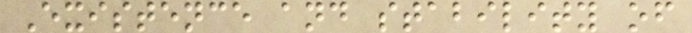Existence and stability of
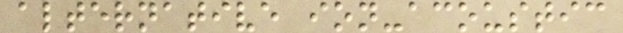alternative ion-acoustic
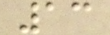13
